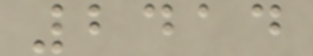2414
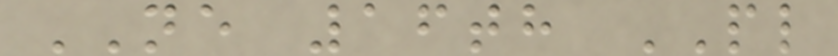NE 16th PL
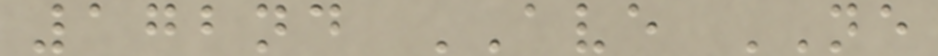172nd AVE NE
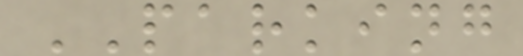PARKING
